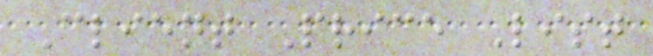Client Price List
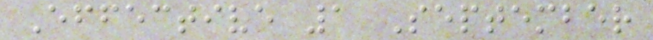Effective 1 September
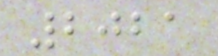2021
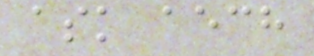ask aech
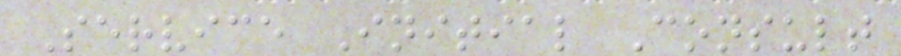Service Initial Consult
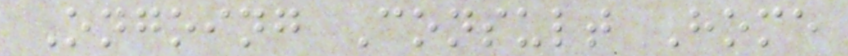Ongoing Consult Home
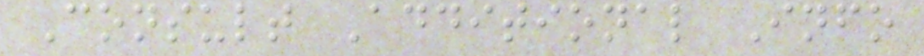Consult Additional Info
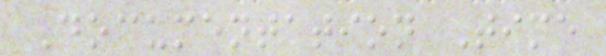Documentation Time
